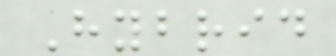Hybrid
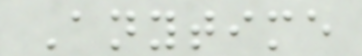Anytime
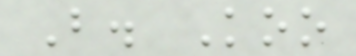B. Koo
